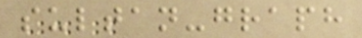sultan-graph
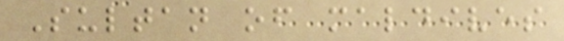Sultan of maldives
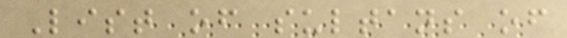List of sultans of
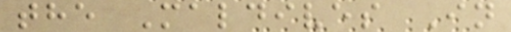the Maldives In
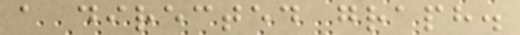a directed graph.
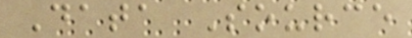Data Source
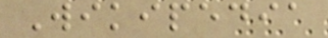Wikipedia
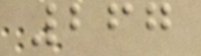267
